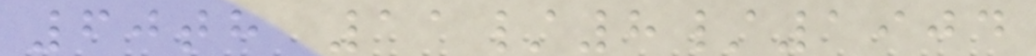60th 11/8/1904
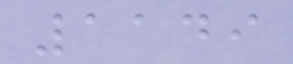1149
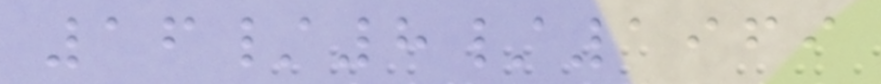16/8/1969
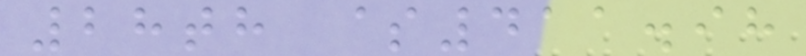28th $411.98
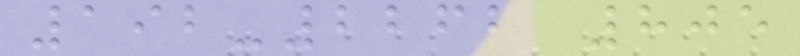192-2262 805
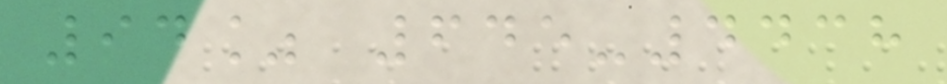94% 645-4438
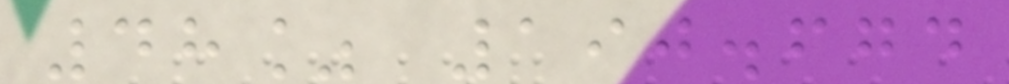48% 190.674
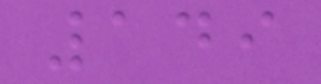149
